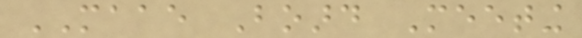MAAE Board Meeting
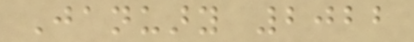January 2022
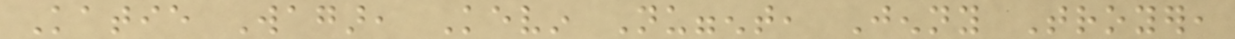Katie Wagar, Kevin Nuggent, Jenny Troyer,
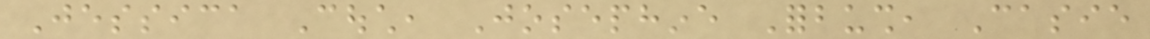Jessica Couch, Josephine Forbush, Casie
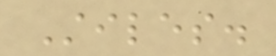Stiles.
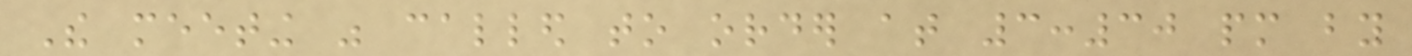The meeting was called to order at 3:30 pm by
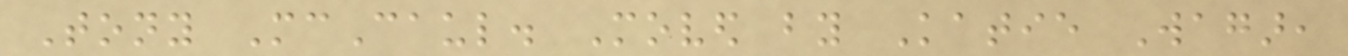Tony McCaul. Moved by Katie Wagar,
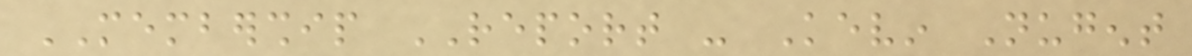MEMBERSHIP REPORT - Kevin Nugent
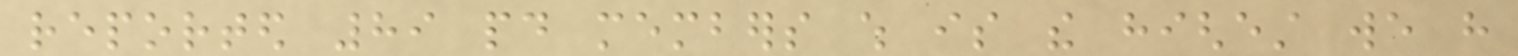reported 89 paid members which is the highest we have
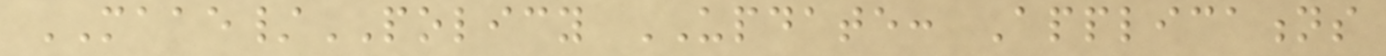MAAE/POLICY UPDATE: Applications
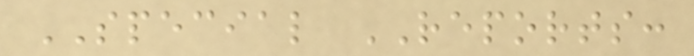SPECIAL REPORTS:
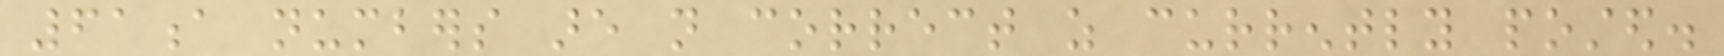61a numbers are not correct as currently posted.
